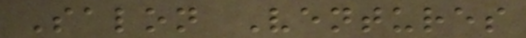Salon Ventures
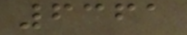6361
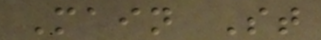Main St
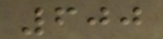600
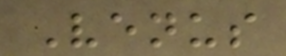Venus
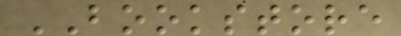BOOKSTORE
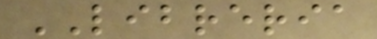LIBRERIA
